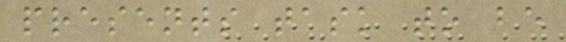presents task to be
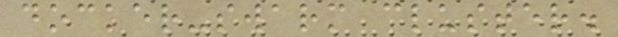docker-swarm cluster.
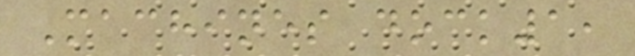Machines dock1,
